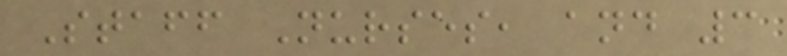Staff Nurses, and 3
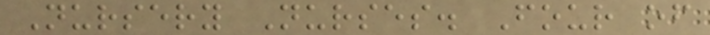Nursery Nurses. Four of
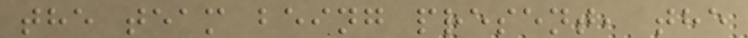the team being present, the
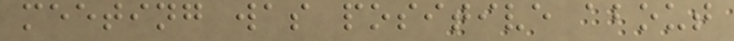meeting was positive about
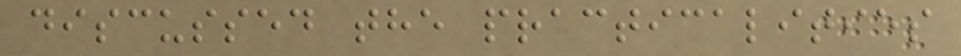discussed the practicalities
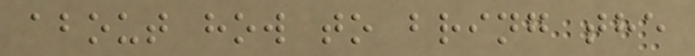about how to bring the
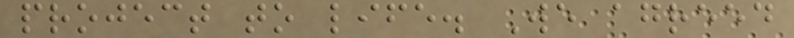project to life. We agreed
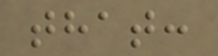that:
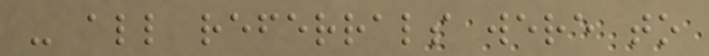- all referrals were to
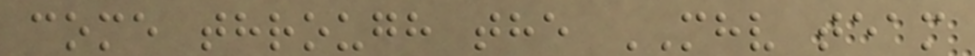come through the MHV team
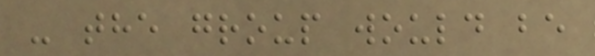- the group would be
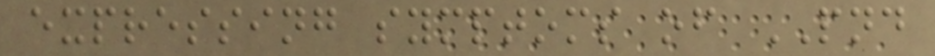expressing symptoms of PND
